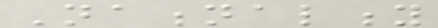Nationality
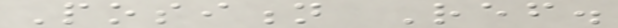Position Ref.
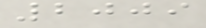2009
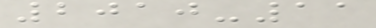2010-11
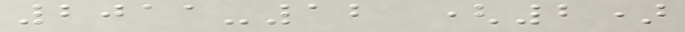2011-12 (2)
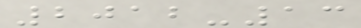2012-13
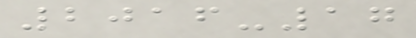2016-17
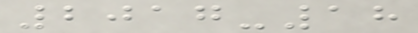2017-18
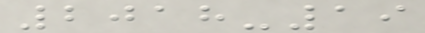2018-19
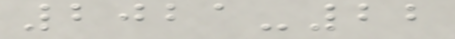2021-22
